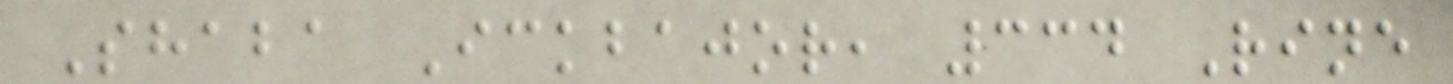Shaba Ickbajor, 334 Rine
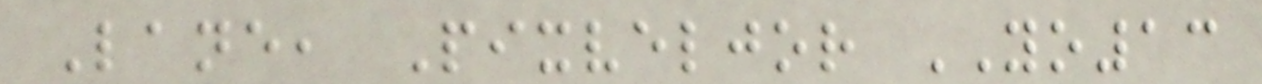Lane, Pixveljor YO13
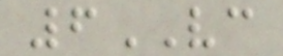6VC
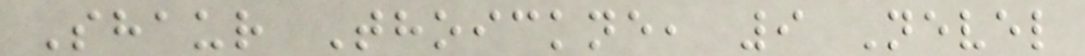Shaur Thoickne, 9 Nevel
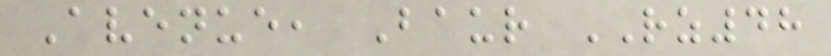Avenue, Baur RZ48
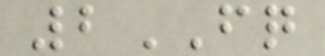2FQ
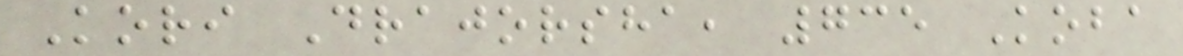Kori Drajorsha, 735 Koba
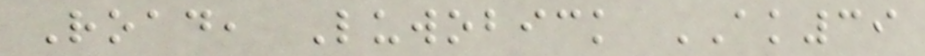Road, Luwobick AK39
